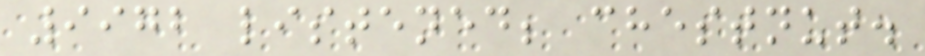9972 listened; chestnut.
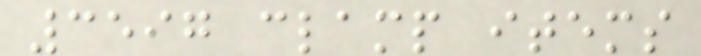3597 clamp items
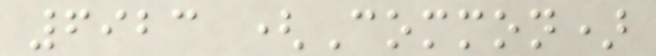6923 (Common)
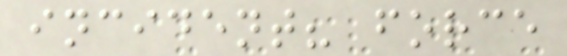incident? force
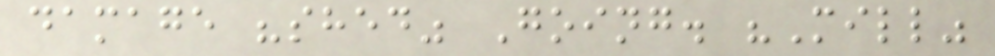damage "shed" Going. "Mill"
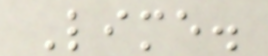Lime.
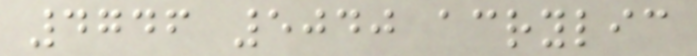4746 5040 acrylic
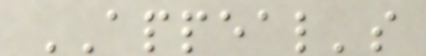APPEAL's
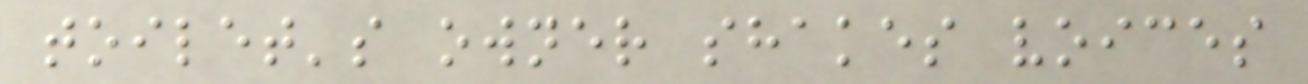toilet's owner shakes voices
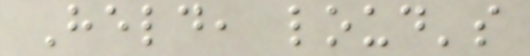Held, loud's
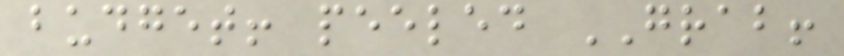budget! peeled GRAB!
